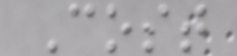Cost
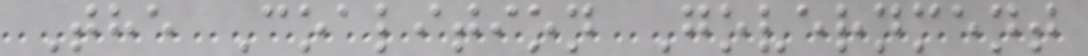The Coalition Government
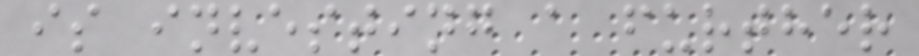is investing a further
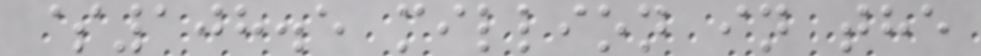$108.5 million in the
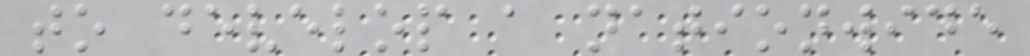to develop a nationwide
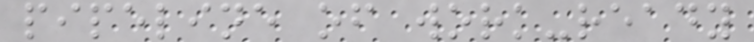pipeline of work-ready
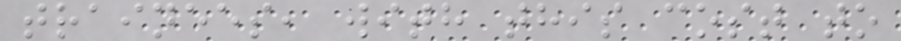trainees, with this cost to
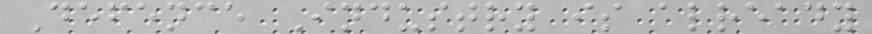Defence Industry is already
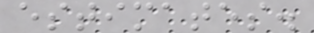estimates.
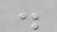.
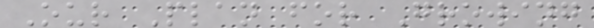Our Plan for Growing
